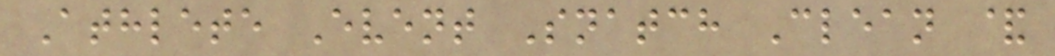Athlete Event Snatch Clean &
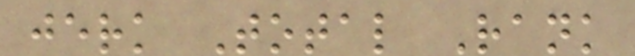jerk Total Rank
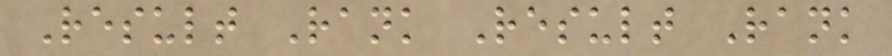Result Rank Result Rank
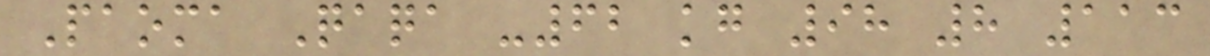Paoma Qaqa -62 kg 98 8 113
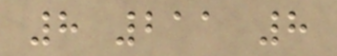8 211 8
